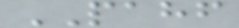PAHF
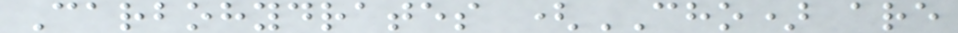Carbohydrates (CHO) are
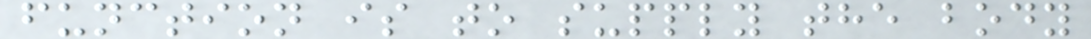function is to supply the body
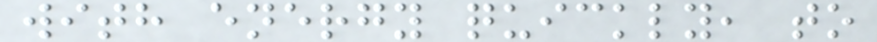with energy quickly, to
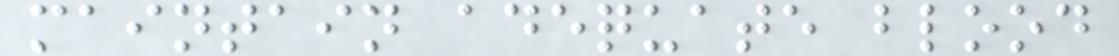maintain adequate blood
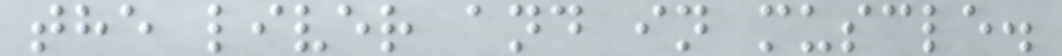the liver and in muscle.
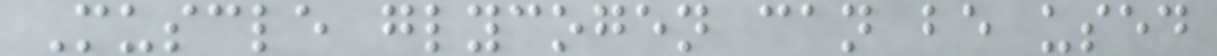Muscle glycogen can be used
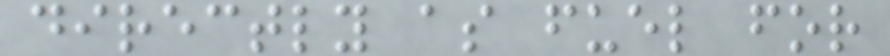directly as fuel for
